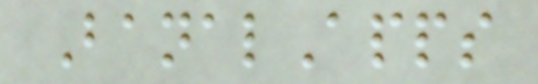BanalApps
